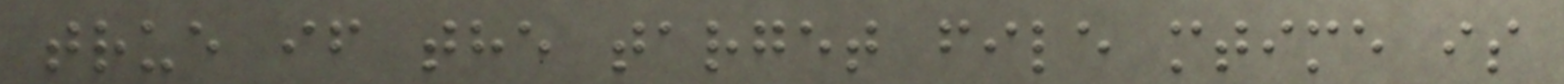true if the target file mtime is
